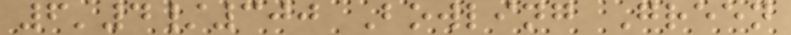6'4/300 Bowling Green
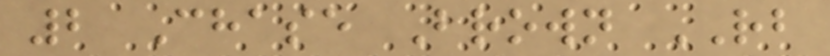2 Chase Brown RB
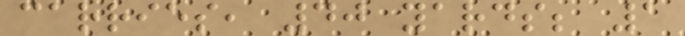carries, 40 yards; 1
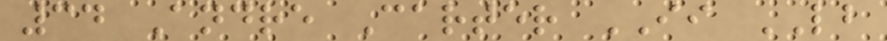34 Andre Carter II LB
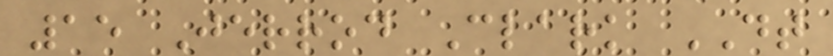15 Jerrod Clark DT
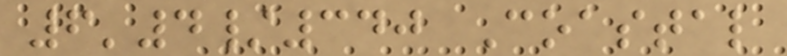6'4/340 Coastal
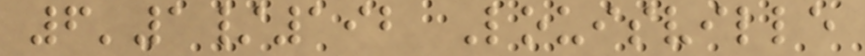6'1/192 Louisville
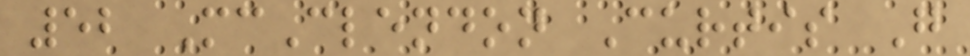52 McClendon Curtis G
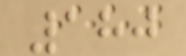180
